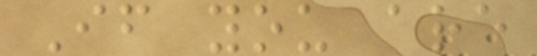If you are
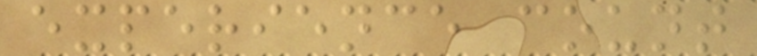experience count
